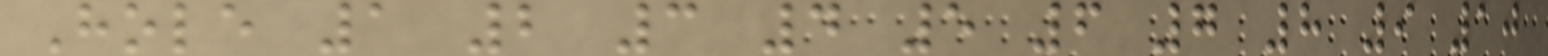Hole 1 2 3 4 5 6 7 8 9 10
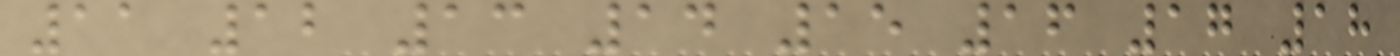11 12 13 14 15 16 17 18
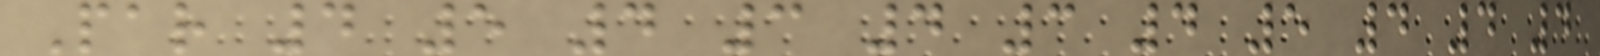Par 4 5 4 3 4 3 4 5 4 4 4
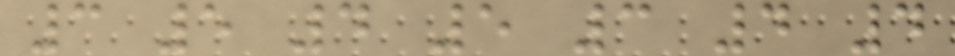3 5 4 5 3 4 4
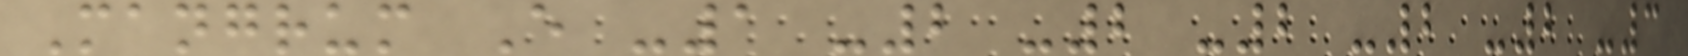Mangrum E -1 -2 -2 -2 -2 -2 -3
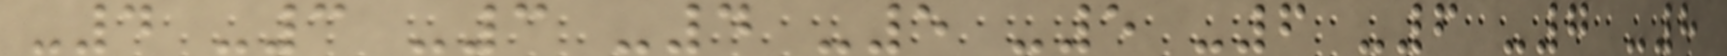-4 -3 -3 -4 -5 -5 -6 -6 -7 -8
